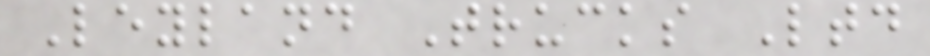Leyland Trucks Ltd
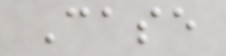Case
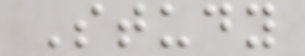Study
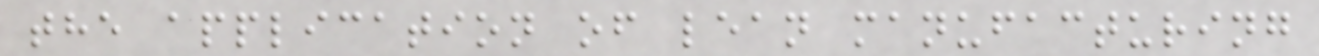the application of lean manufacturing
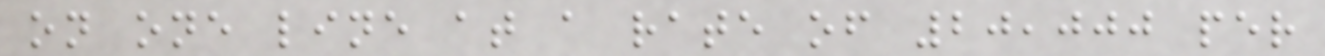on one line at a rate of 20,000 per
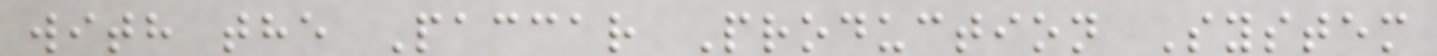with the Paccar Production System
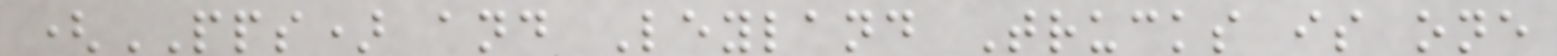(PPS) and Leyland Trucks is one
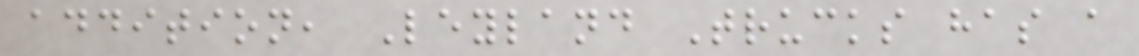addition, Leyland Trucks has a
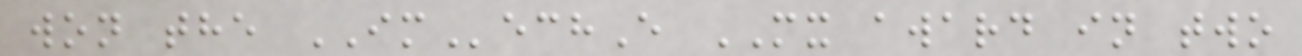won the IMechE MX award in two
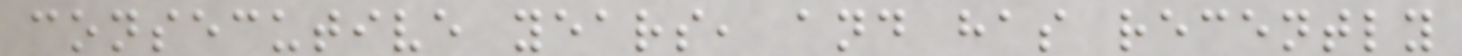consecutive years, and has recently
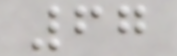67
